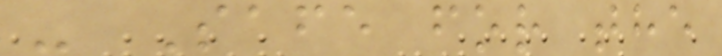- Safe for the
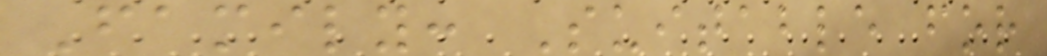Family: Suitable for
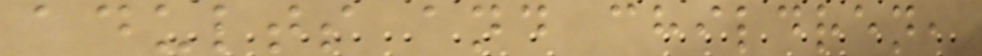adults and children,
